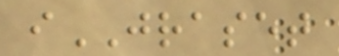iJRASET
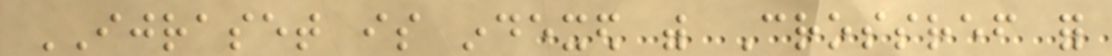IJRASET is indexed with Crossref for
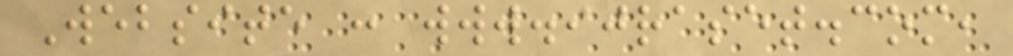Website : www.ijraset.com,
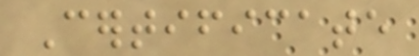Certificate
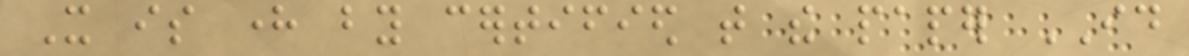It is here by certified that the paper ID
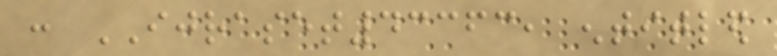: IJRASET43363, entitled
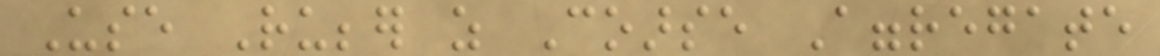Use Rubber as Coarse Aggregate
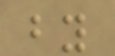by
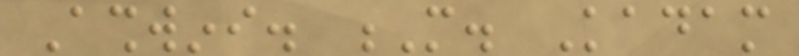Ashwini. M. Kadam
